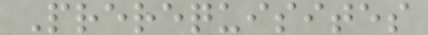Prerequisites
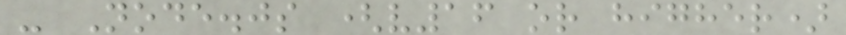- Node.js (v16 or higher)
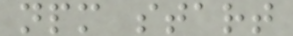npm start
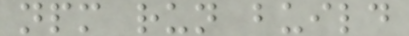npm run build
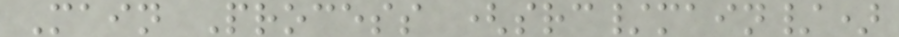Main Process (src/main/)
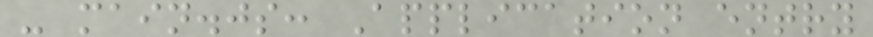- main.js: Application entry
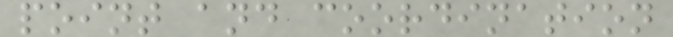point and coordination
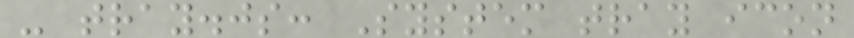- tray.js: System tray icon
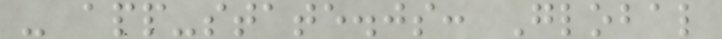- app-state.js: Global
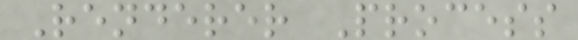Renderer Process
